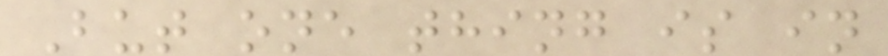But one thing is in
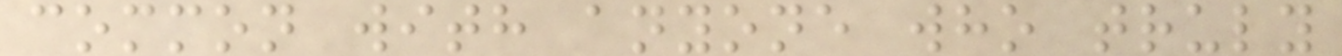common with anyone who truly
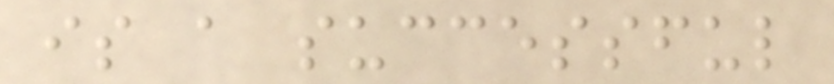is a successful
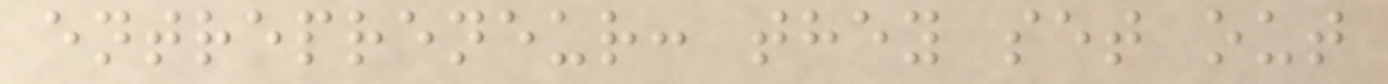entrepreneur: they set out
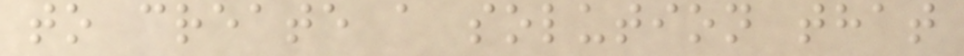to create a solution that
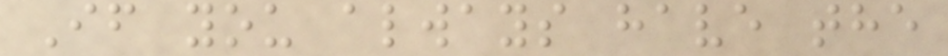If you always have the
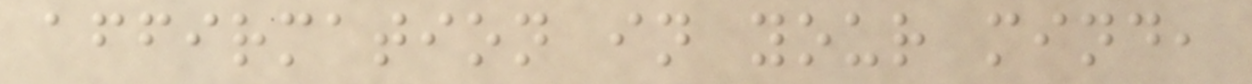affirmation in your mind,
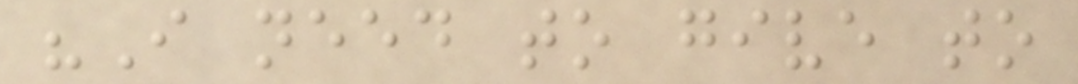"I need to give to
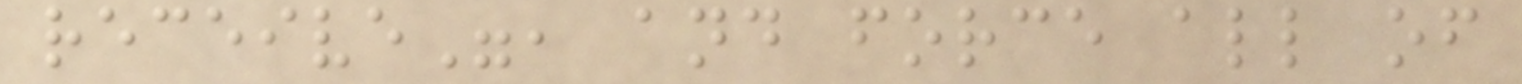receive", and force all of
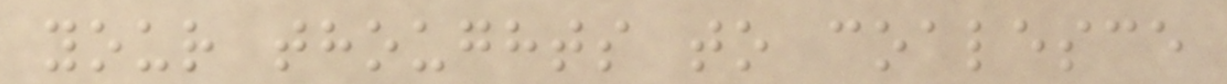your thoughts to coalesce
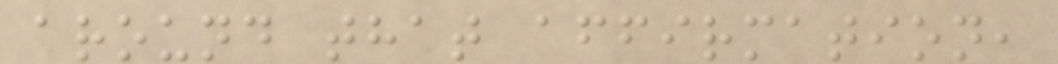around that affirmation,
